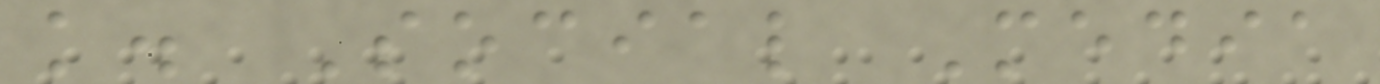k. Social Media
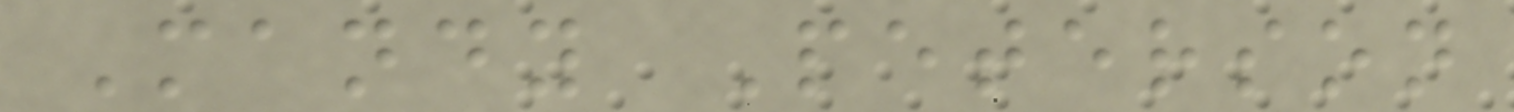Mandy Peterson
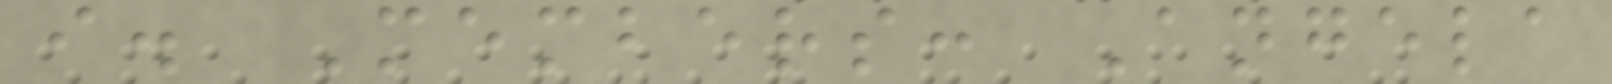i. Members: Angela
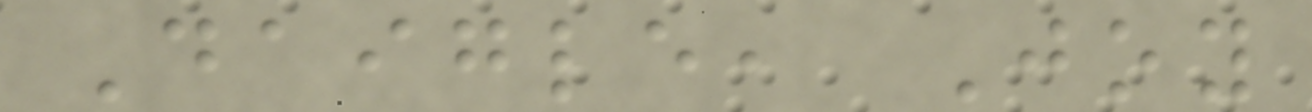Daigle, Joy
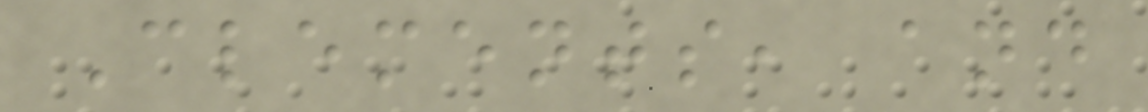Clements, and
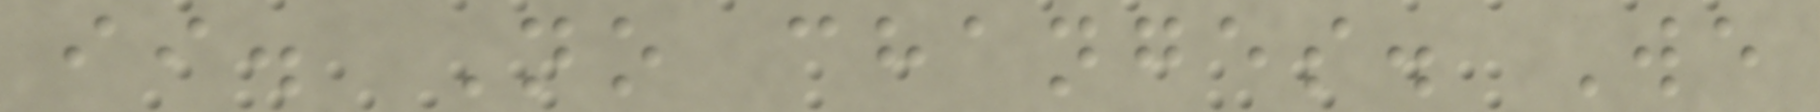ii. No changes. We
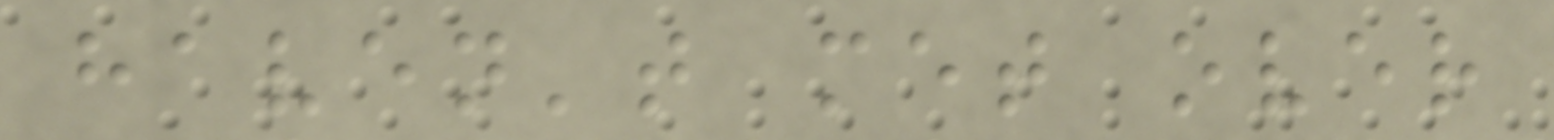haven't met over
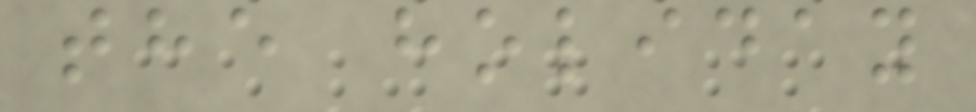the holiday
